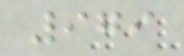979
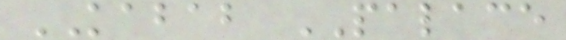KABAB PALACE
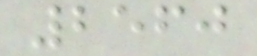2560
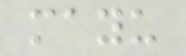mayu
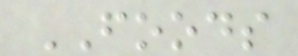FOODS
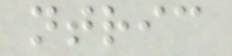ntric
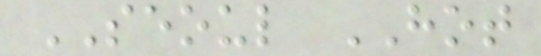SEOUL HOT
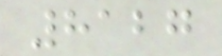8127
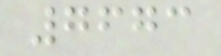7673
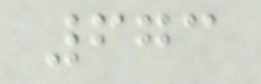673
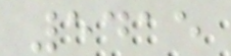5415
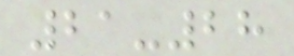21-28
